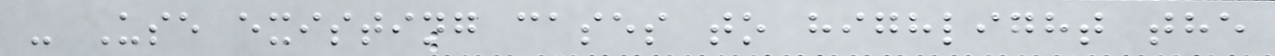- Use existing cases to highlight the
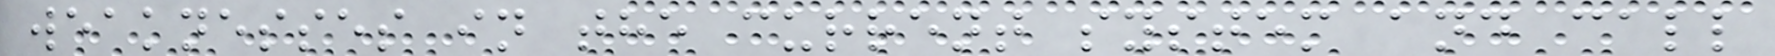weaknesses in the current system and call
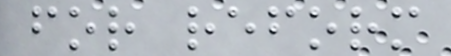for reform
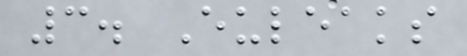3. Euleaks
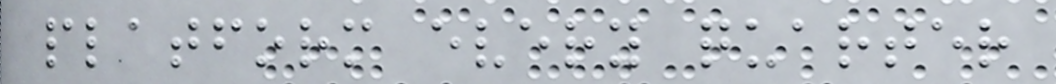platform every quarter
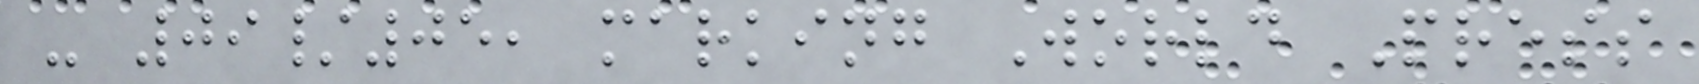- 09/05, marking World Press
